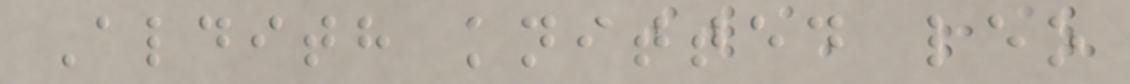Aldith knitted leo
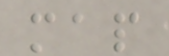map
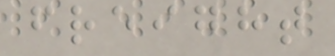freight
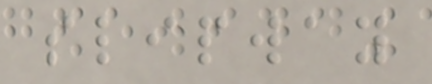slipway
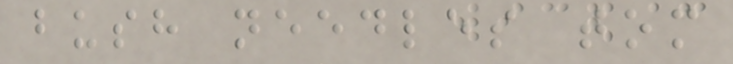bush needles tom
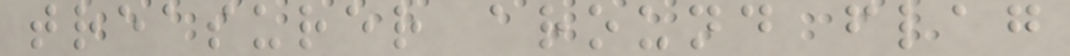treasurer around flag
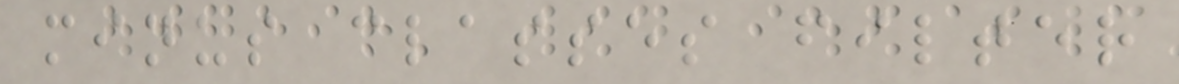minus classes filter
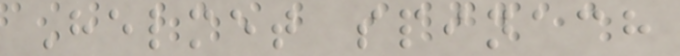Helmet spinach
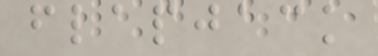flapjack
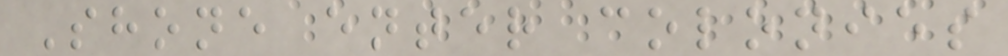Shone enter colonies
